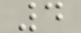4
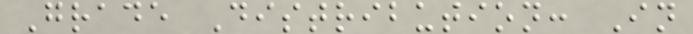Grade Distribution: In
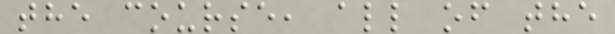the course, all of the
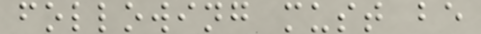following must be
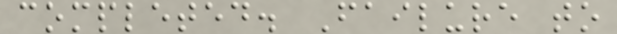completed. Failure to
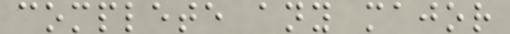complete any major
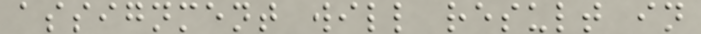assignment will result in
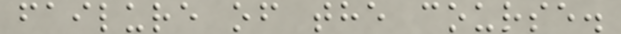failure of the course.
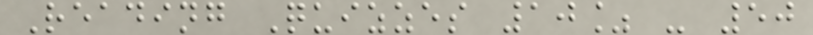Reading Quizzes 10% - 50
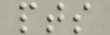pts
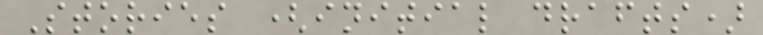Stories (initial drafts)
